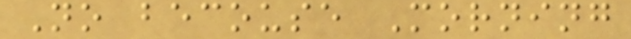No becouse Morning
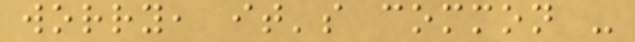worry, it's common -
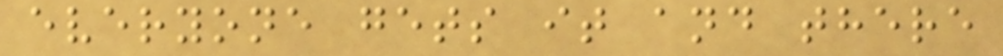everyone gets it and there
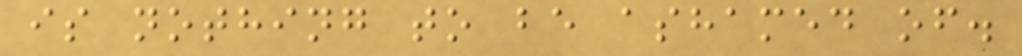is nothing to be ashamed of.
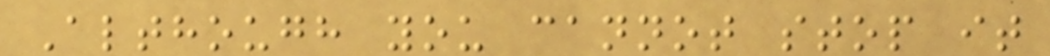Although you cannot stop it
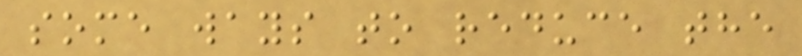some ways to reduce the
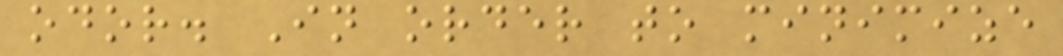odor. In order to minimize
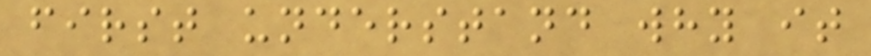first understand why it
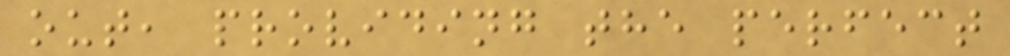out, providing the perfect
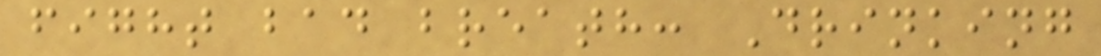fight bad breath: Drinking
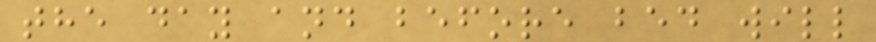the day and before bed will
